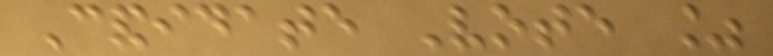Candidate Vote %
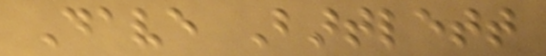Dave Bartlett
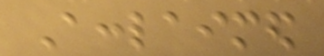Acclaimed
